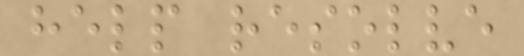help resolve
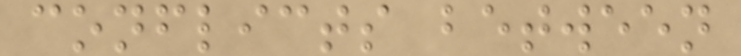conflicts between
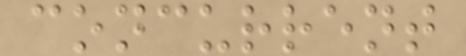concurrent
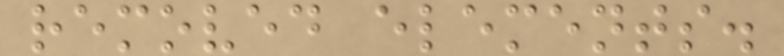removed elements.
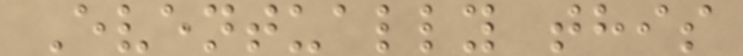Eventually this
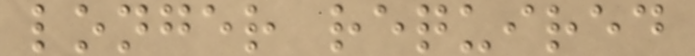longer required
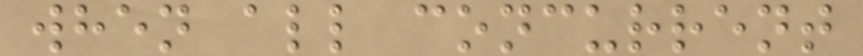when all concurrent
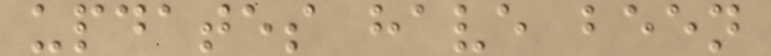updates have been
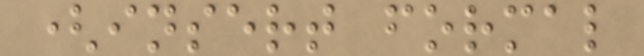(insert formal
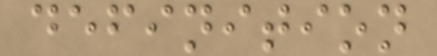definition
